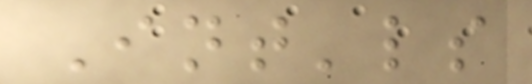Int'ls
